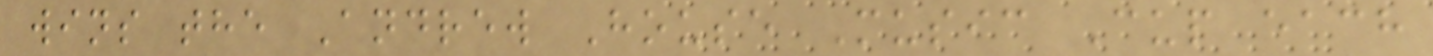wins the Andrew House Music Cup each
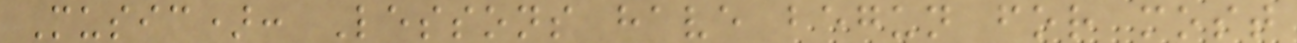Music): Lessons have begun for most
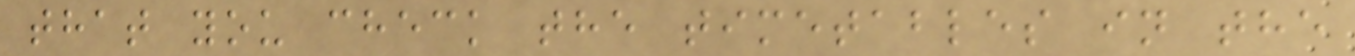that you check the timetables in the
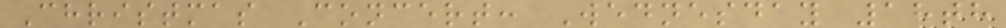Christmas Concert: Wednesday 18th
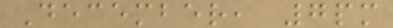December, 7pm
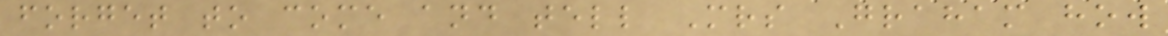forget to come and tell Mrs Graham how
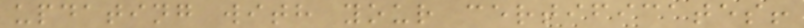updating with your certificates!
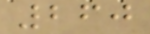260
